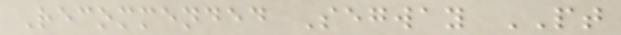Recommended Segway PT
